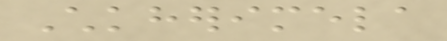Chkherimela
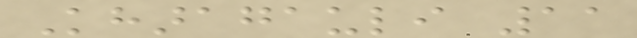Kharagauli 11
